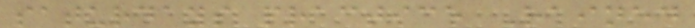saturdays practice Rained
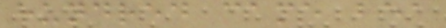hundred came bea
